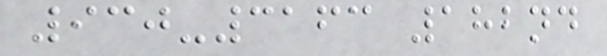930-3163 182nd
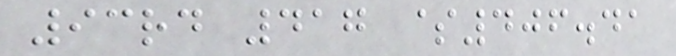93rd 417 $406.41
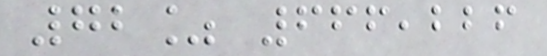72% 666,226
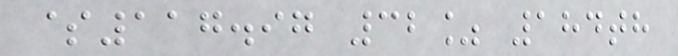$117.97 32% 184th
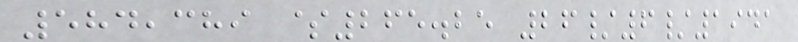584,389 $265.25 26/6/1941
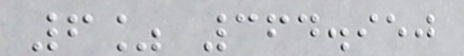6% 364.950
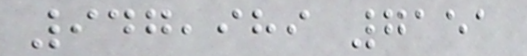947,989 7151
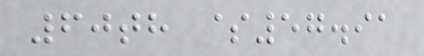60th $57.91
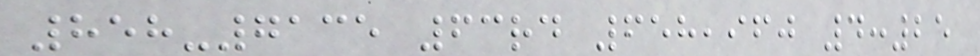858-7135 63rd 658,960 4:25
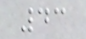43
